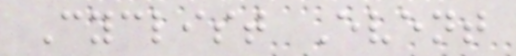Cyclist Event
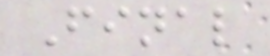Final
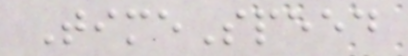TimeSpeed
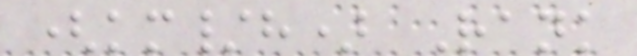(km/h) Rank
